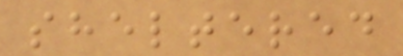sheltered
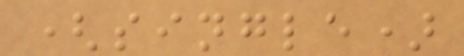(single)
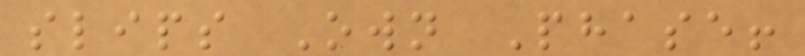slips Own Phase!
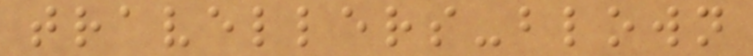travellers-blown
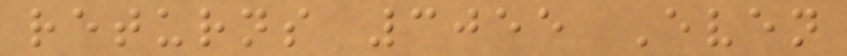returns 3055 Even
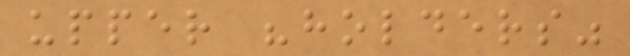upper "holders"
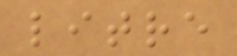litre
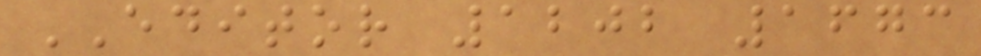EDITOR 1202 1673
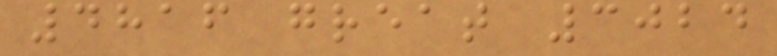4816 great 3024
